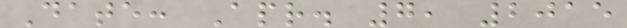Date: Apr. 7, 2015
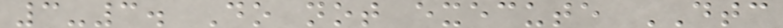3-3. Do not execute DTC
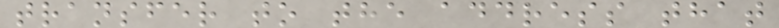transfer to the address that
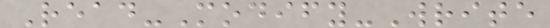Read-Modify-Write
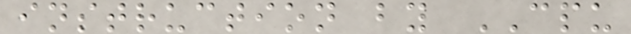instruction by CPU
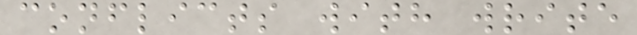conflicts with write
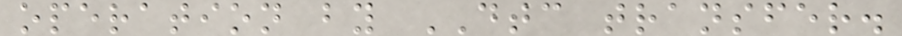operation by DTC transfer.
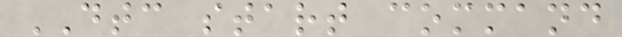DTC start command
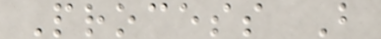Process B
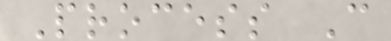Process C
